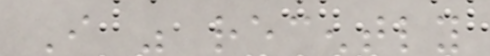I was recently
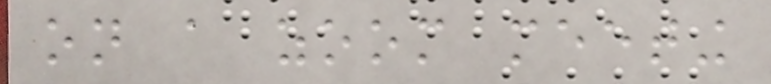on a zoom meeting
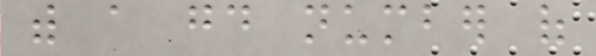with a good number of
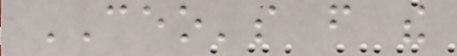CEO's from the
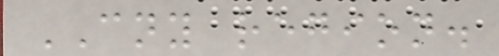CNY region.
